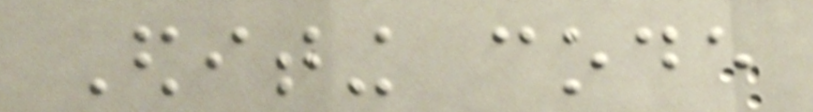Editing code
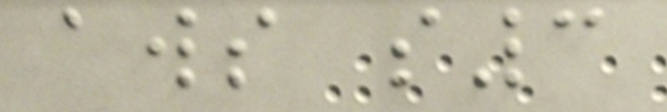aws s3
